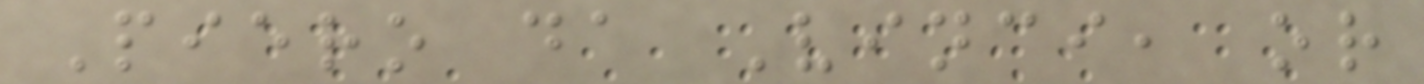Piero da Vinci, or
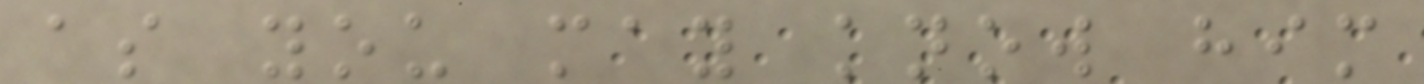as you may know him
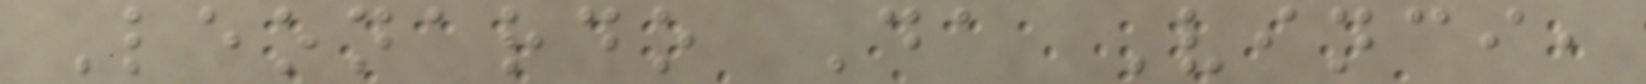Leonardo Da Vinci,
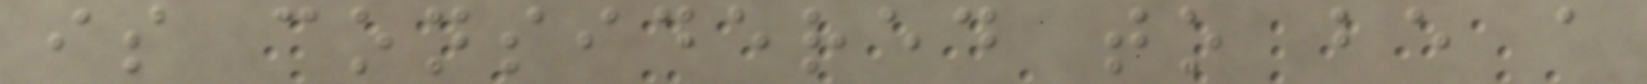is considered to be a
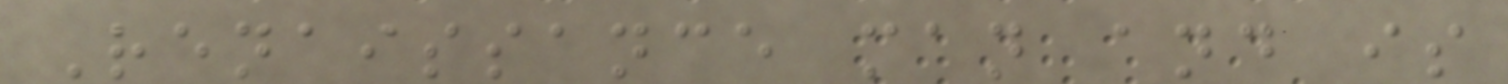Renaissance man and is
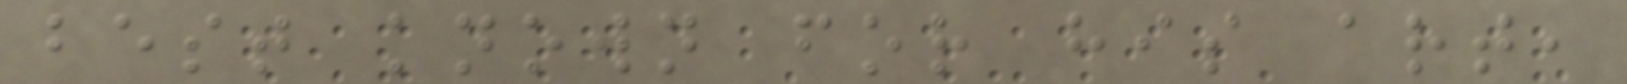best known for his art,
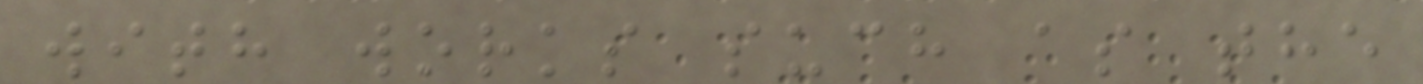with works such as the
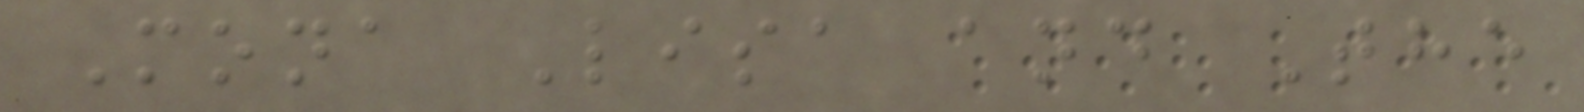Mona Lisa and The
